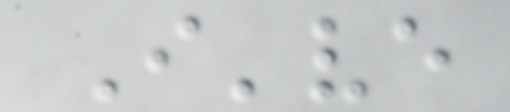I've
